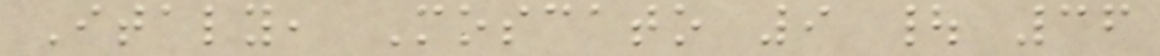Italy, Moscato 9 | 36
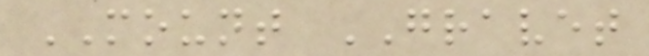MOUNT GRAVET
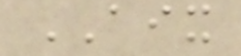AIX
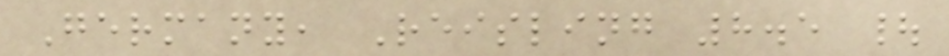Germany, Reisling 8.5 |
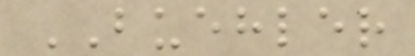BUEHLER
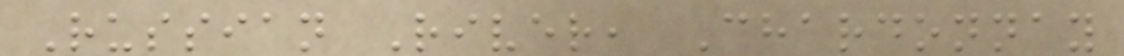Russian River, Chardonnay
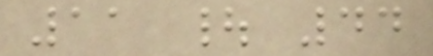11 | 44
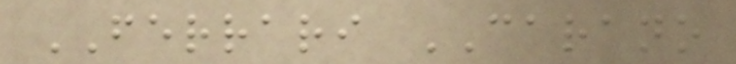FERRARI CARANO
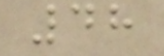48
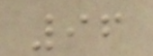96
